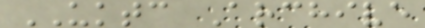UKTC Archive
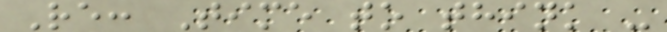Re: Time to think -
